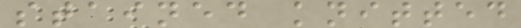stained knitted
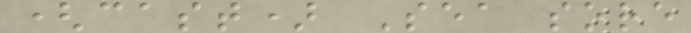(cast) Sea sore
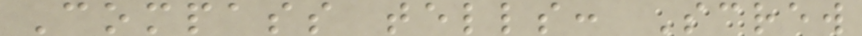Compass tells: Screw
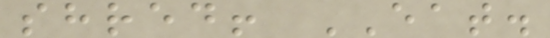shred! EAT.
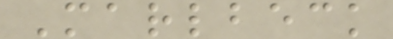Marlbeck
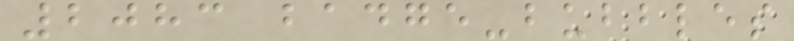2083 badge-bubbles
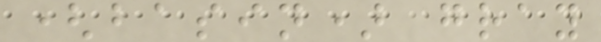(basin) gray
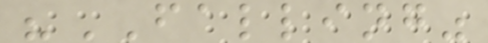"FALLING"
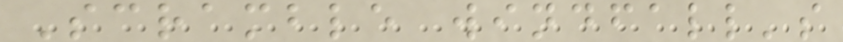Scramble windfall's
